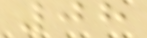08
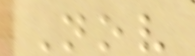Nov
